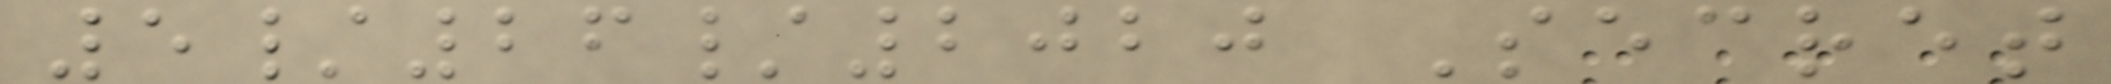5/26/2020 Secret
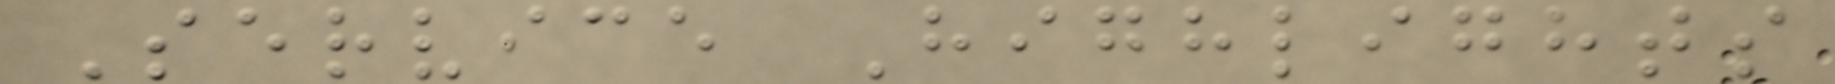Service Highlights
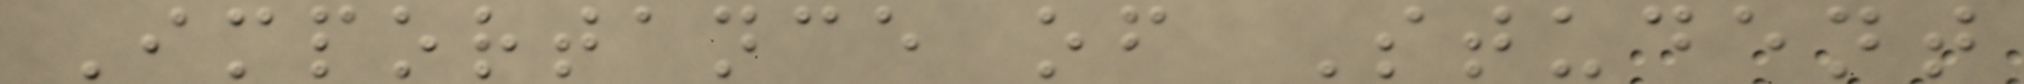Importance of Student
